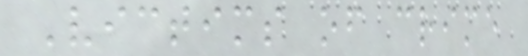Victims of crime
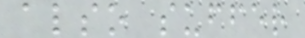also suffer
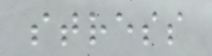stress
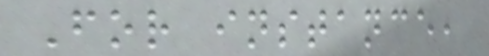For instance,
